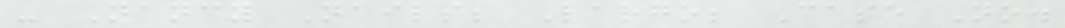- Nancy Nails; Largo; Case No.
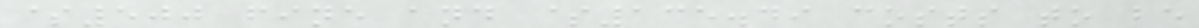$500 fine and $135.49 costs to be
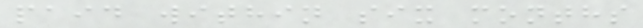paid within six months
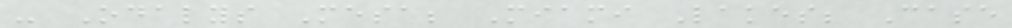- Odalys Mesa; Miami Lakes; Case
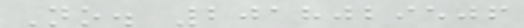No. 2018029506
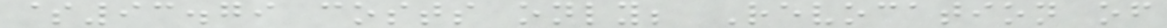$93.79 costs only; Revocation of
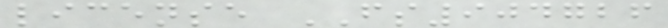license FS904726
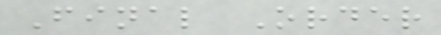Final Order
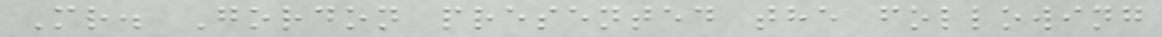Mr. Gordon presented the following
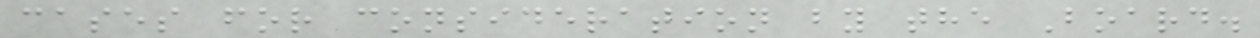cases for consideration by the Board.
